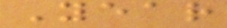Year
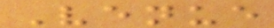Venue
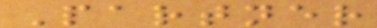Partner
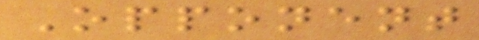Opponent
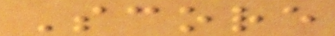Score
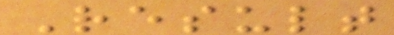Result
